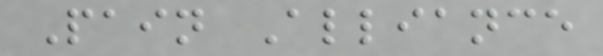Pain Alliance
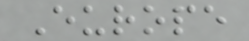Europe
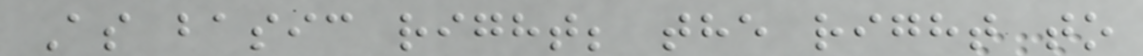As basic right; the right to
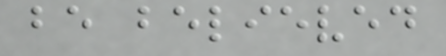be believed
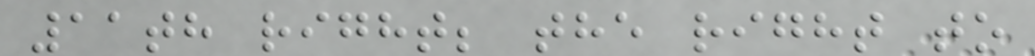11th right; the right to
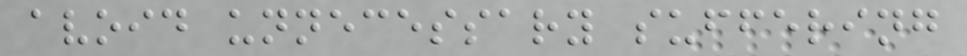avoid unnecessary suffering
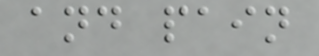and pain
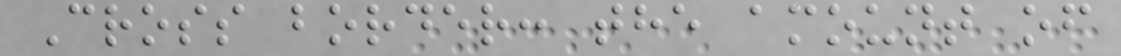Cross border: the amount of
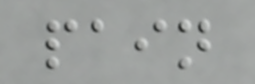pain
